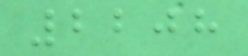2208
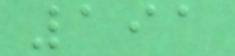191
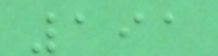191
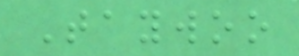Taywoo
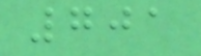701
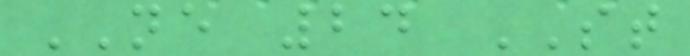NE 24 ST
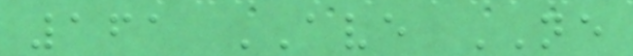161 AVE NE
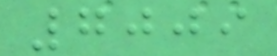7009
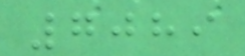7089
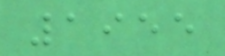1955
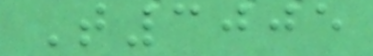T3005
